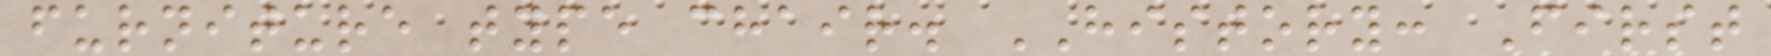furniture type chair. HISTORY: First
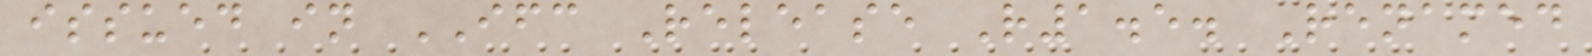issued in IFC Release R1.5. Renamed
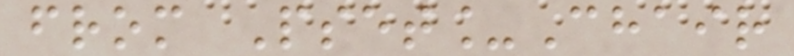from Pset_Chair
